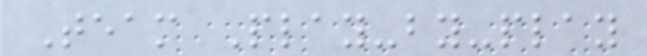Team Play-by-play
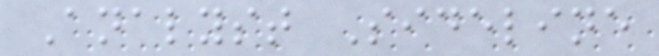Analyst Sideline
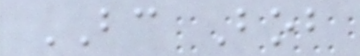BC Bob
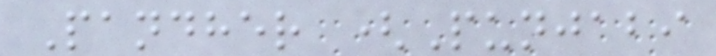Pandher (Punjabi
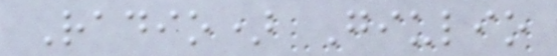Radio) Giulio
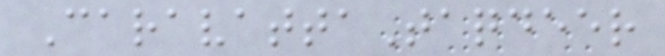CaravattaTaqdeer
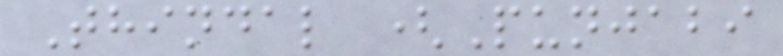Thindal (Punjabi
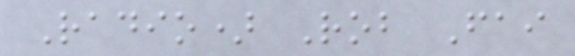Radio) Rob Fai
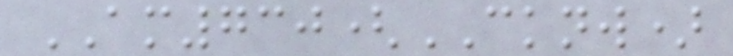AM730(CKNW)
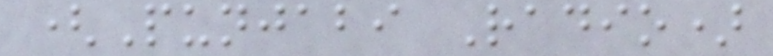(Punjabi Radio)
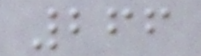266
